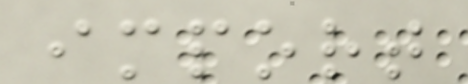import
